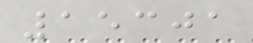15301
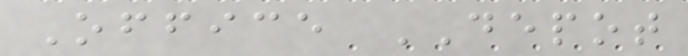Office DEPOT
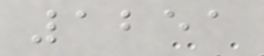1251
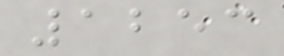1253
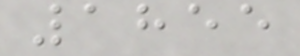1855
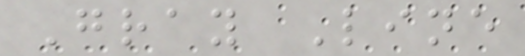Gray Line
